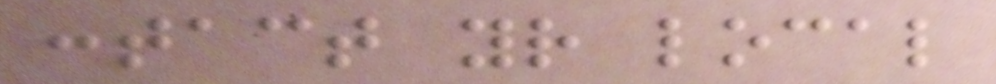contact your local
